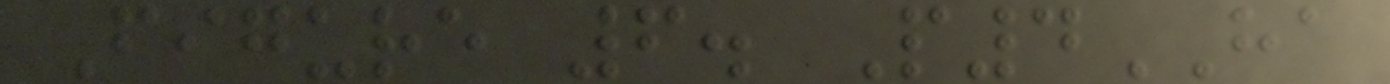Figure 6. P4HA
